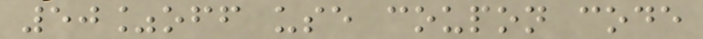50%off use coupon code
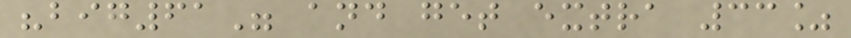"big61" and get extra 33%
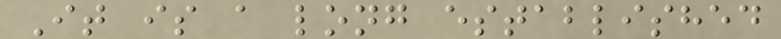It is a long established
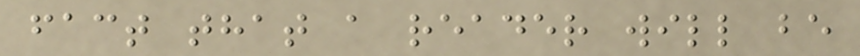fact that a reader will be
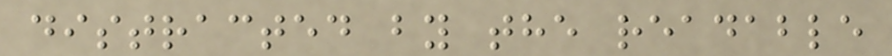distracted by the readable
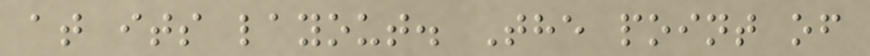at its layout. The point of
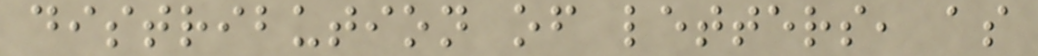distribution of letters, as
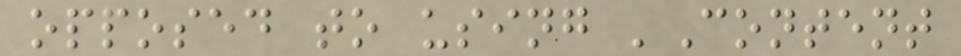opposed to using 'Content
